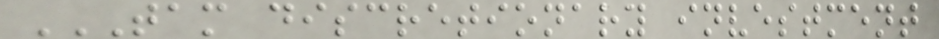TAM DISCRETIONARY INVESTMENT
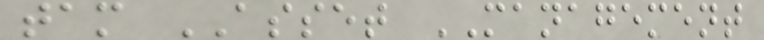tam ASSET MANAGEMENT
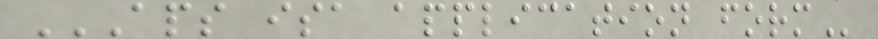APS ISA APPLICATION FORM
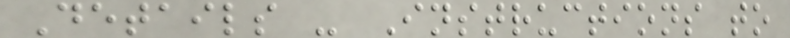Details - Instructions to
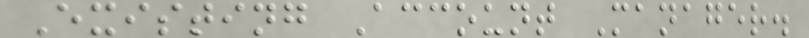Existing Account Manager.
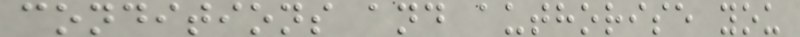conditions and authorise you
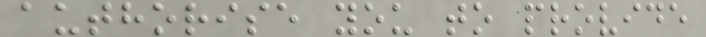authorise you to provide
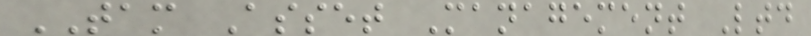TAM Asset Management Ltd
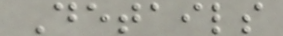Details
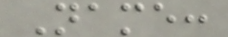Name:
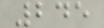245
